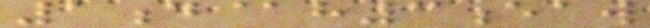1d@h3eaw
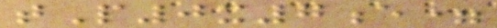tP0x7e=
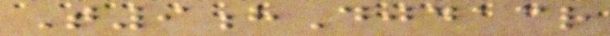T9hDjdacr
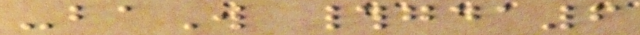-baW #gda6
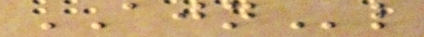AJNl
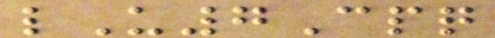lU7Cpq
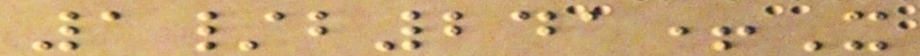1/b241+X
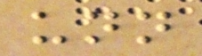unn
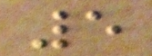5
